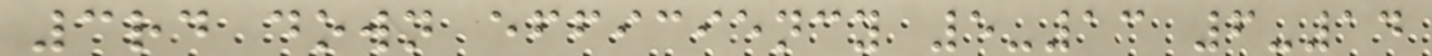3rd down efficiency 5-13 6-14
